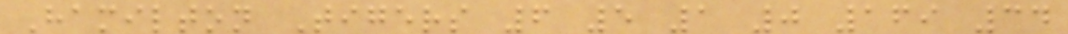Hamilton Tigers 6 5 1 0 169 34
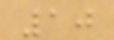10
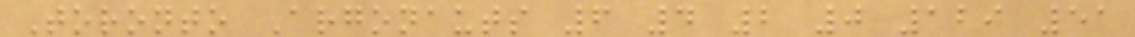Toronto Argonauts 6 4 2 0 129 51
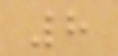8
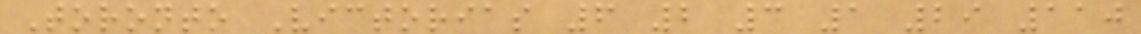Toronto Victorias 6 2 3 1 29 110
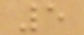5
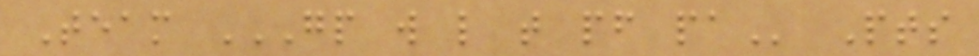Team GP W L T PF PA Pts
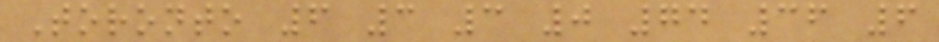Toronto 6 3 3 0 74 36 6
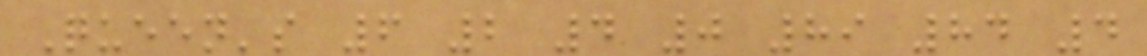Queen's 6 2 4 0 89 84 4
